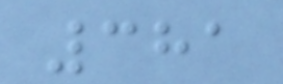381
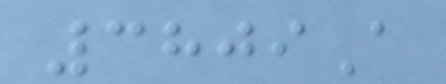3809A
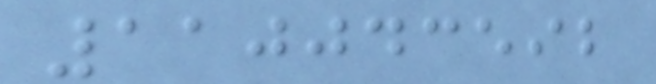110043592
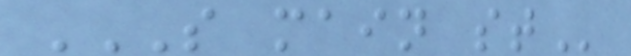S MAIN ST
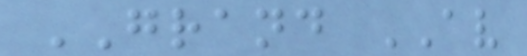GRAND AV
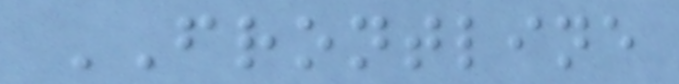FRONTLINE
